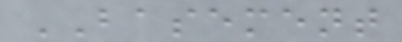BASEMENT
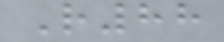R88
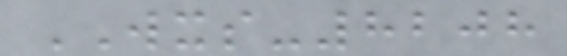WXS-8208
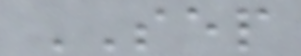SEP
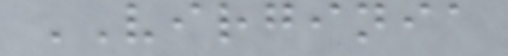VIRGINIA
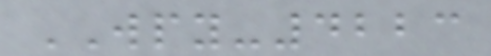WPY-4223
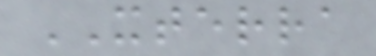XTERRA
